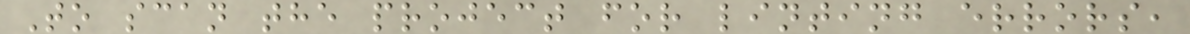To scan the project for linting errors,
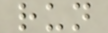run
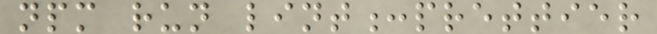npm run lint:prettier
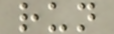run
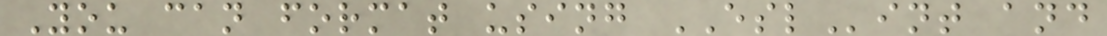You can format using ESLint and
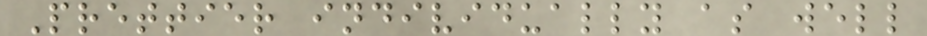Prettier individually as well
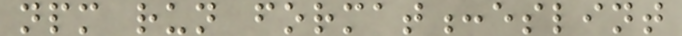npm run format:eslint
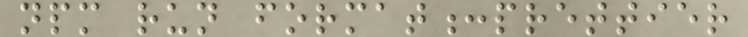npm run format:prettier
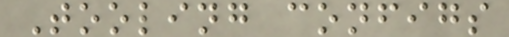Tooling configs
